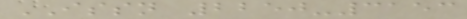ISSN 2250-3153
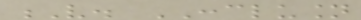V. CONCLUSION
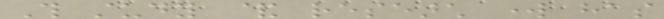This study & research work has
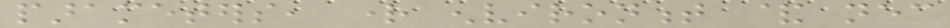parameters, right environment & necessary
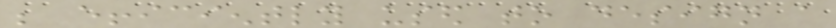be efficiently used to design a
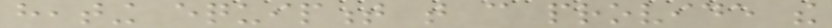heating equipment that can provide the
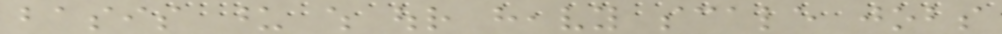basis upon which our heavy scale jobs
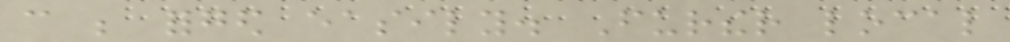can be forged easily. Further local
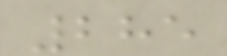285
